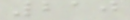210
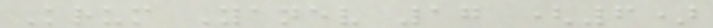Krum Yanev 17 (6)
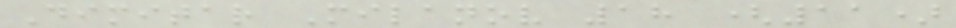Dimitar Milanov 18 (11)
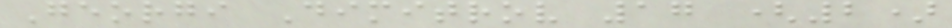Georgi Dimitrov 17 (2)
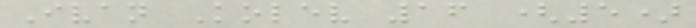Ivan Kolev 16 (5)
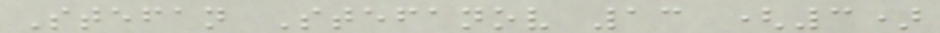Stefan Stefanov 13 (3)
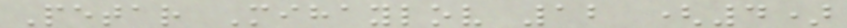Petar Mihaylov 12 (4)
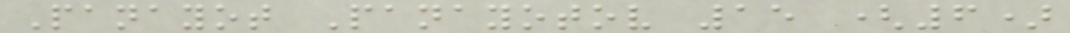Panayot Panayotov 15 (6)
